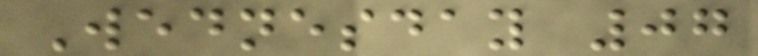Wednesday 07
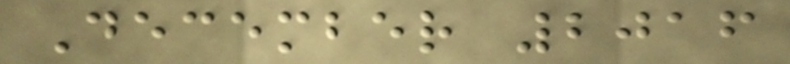December 2016
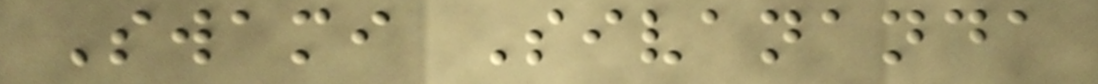Swami Sivananda
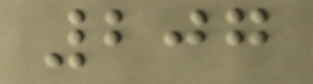207
